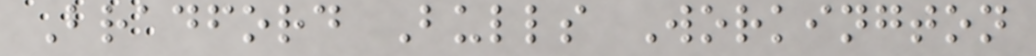Bradford Bulls Workington
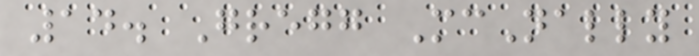14. Gregg McNally
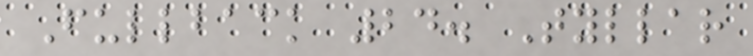Fullback 24. Tyllar
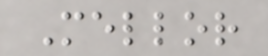Mellor
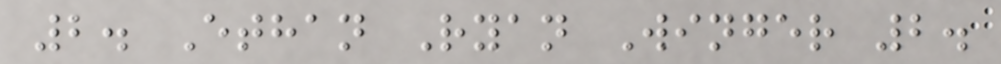2. Ethan Ryan Winger 2.
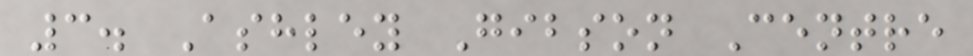3. Ashley Gibson Centre
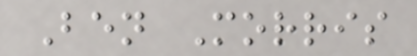Ben Morris
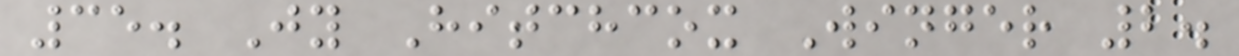35. Jy Hitchcox Winger 2.
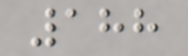188
